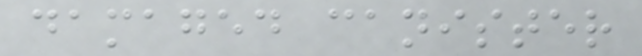damaged canister
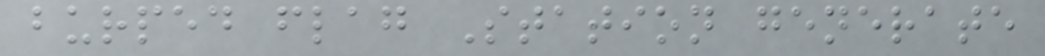burped flag Station generate
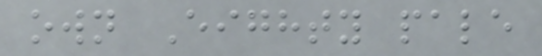own Eighty pale
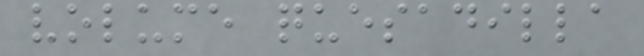volume quesadilla
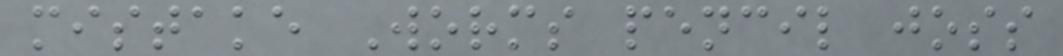mistake Worms pencil joss
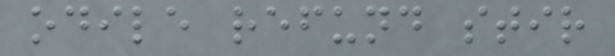odile refund stir
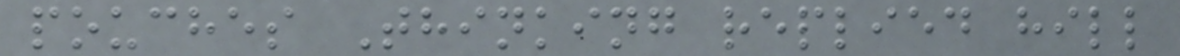pouches Thinking replied hill
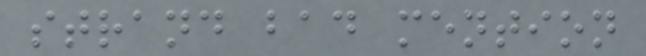strand bad mention
